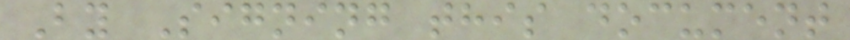By Signing this document
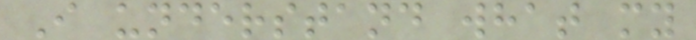I understand what my
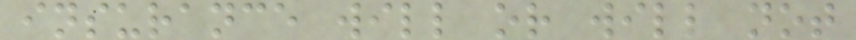insurance will or will not
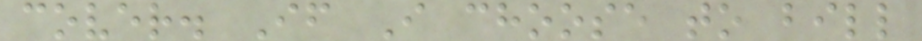cover. If I choose to bill
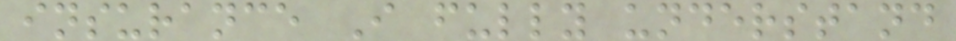insurance I fully understand
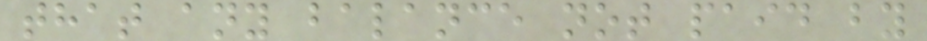that any balance not paid by
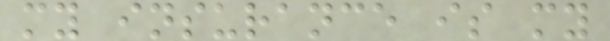my insurance is my
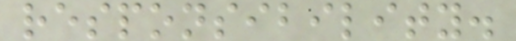responsibility.
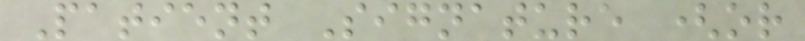Patient Signature (or
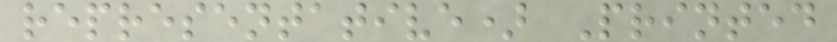representative) Printed
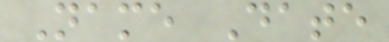Name Date
